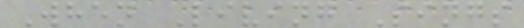When Living Sings
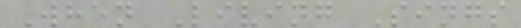When Living Sings
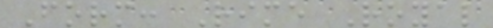Form: Rime Royal
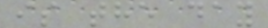is the day
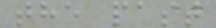the past
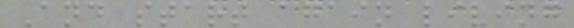And start again living
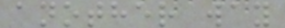another way
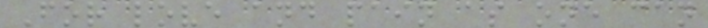For love and pain as one can
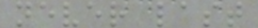never last
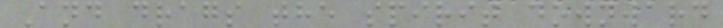And drags the spirit downward
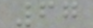67
